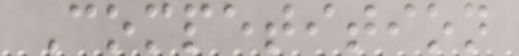Competition
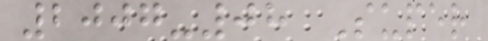2007-08 Super
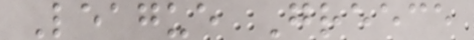League Greece
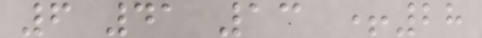6 41 13 +28
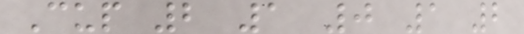Cup 2 1 0 1 2
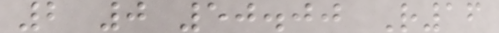2 0 50.00 R16
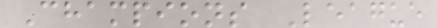Champions League
